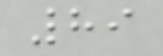89
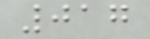017
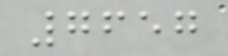7657
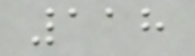118
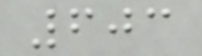603
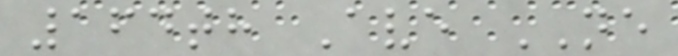164th Ave NE
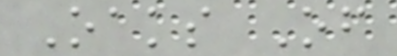Oaks Of
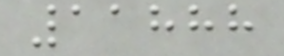11888
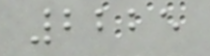2225
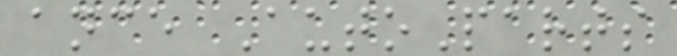ance AutoParts
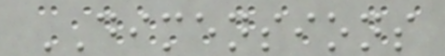DIMENSIONS
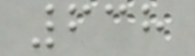638
